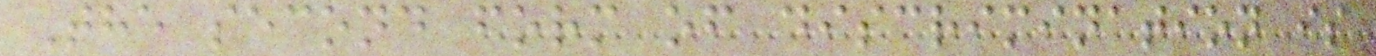The second form of discrimination is
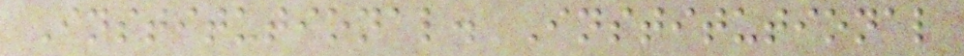Institutional. Institutional
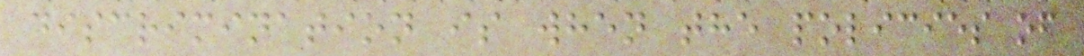discrimination is when the policies of
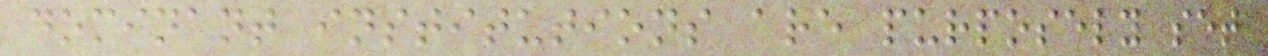dominant institutions are purposely set
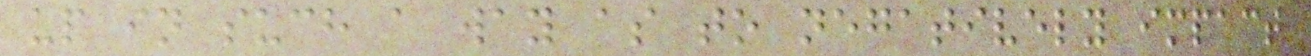up in such a way as to negatively impact
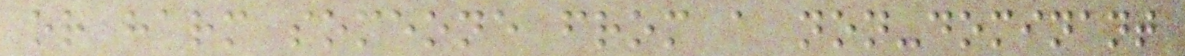or harm someone from a non-dominant
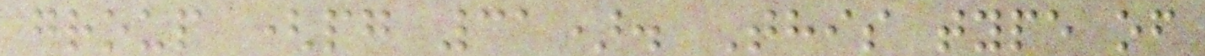group (pg 31). This type of
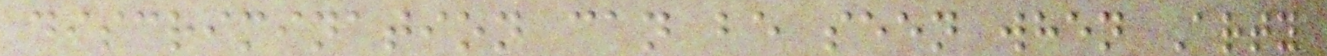discrimination can be seen when Arty
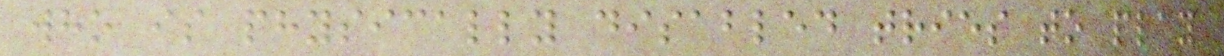who is physically disabled tries to play
